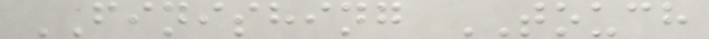FINISHING TOUCH
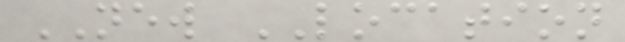NEW LOCATION
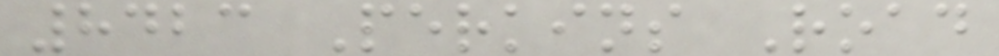8423 Perkins Road
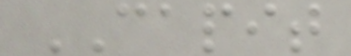CAPIT
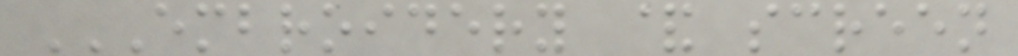EMBROIDERY & SCREEN
